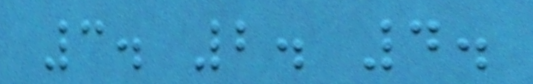3. 2. 4.
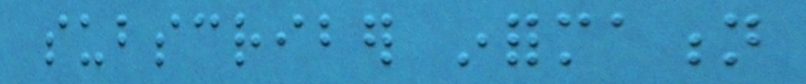subscriber information
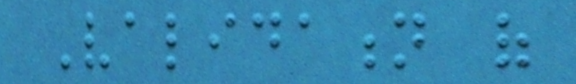Validation of
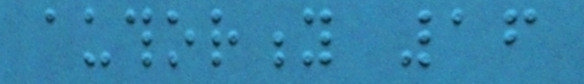authority 16
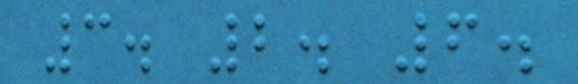3. 2. 6.
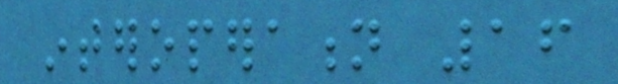interoperation 16
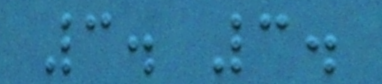3. 3.
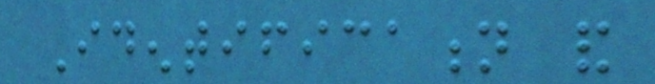Identification and
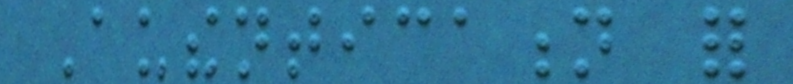Authentication for
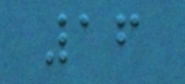16
